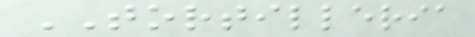TORTILLERIA
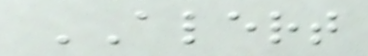ALERT
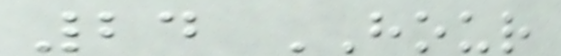24 HOUR
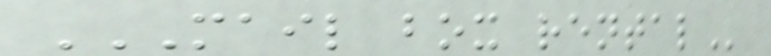MAIL BOX RENTAL
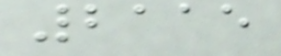2115
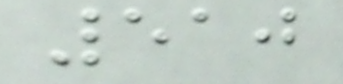510
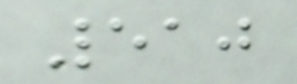510
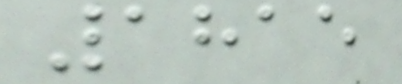1815
